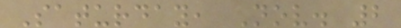Saturday, Nov. 2
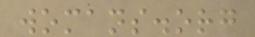womans.org
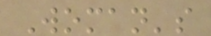Woman's
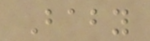Baby
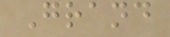Grand
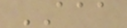AAA
